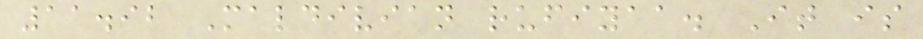11.92 Maldivian rufiyaa. It is
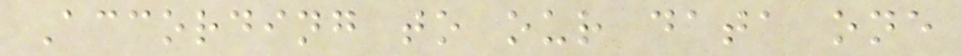According to our data one
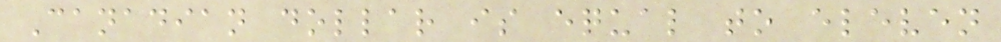Canadian dollar is equal to eleven
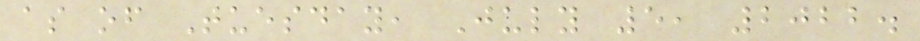as of Tuesday, July 5, 2022.
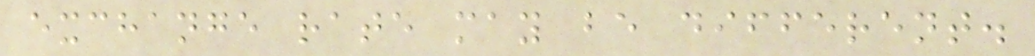exchange rate may be different.
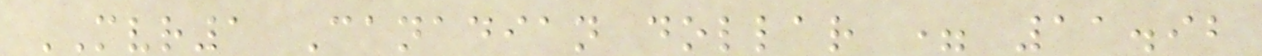MVR1 Canadian dollar = 11.92
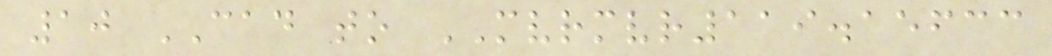10 CAD to MVRMVR119.15633
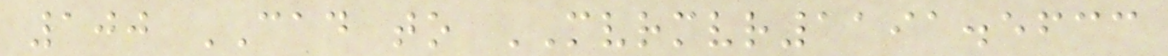100 CAD to MVRMVR1191.5633
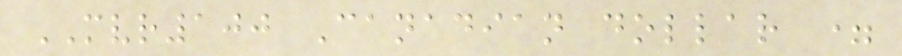MVR100 Canadian dollar =
